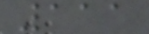111
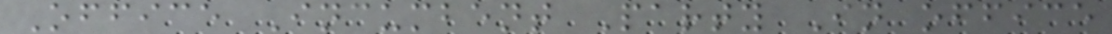Office Incumbent Party In office
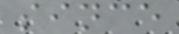since
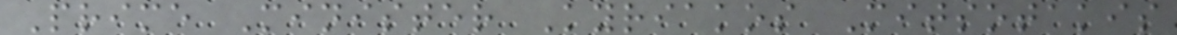Prime Minister Kyriakos Mitsotakis
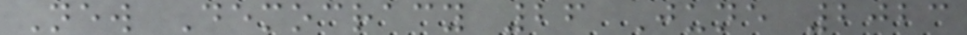New Democracy 26 June 2023
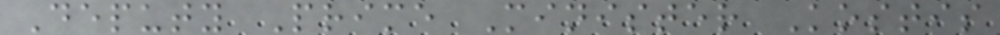Deputy Prime Minister Kostis
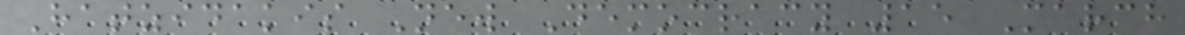Hatzidakis New Democracy 15 March
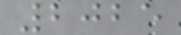2025
